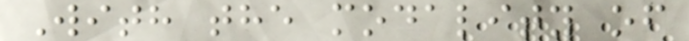With the modality of
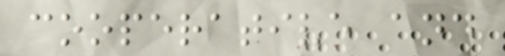cooperative and
